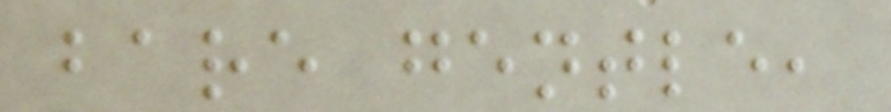bare gentle,
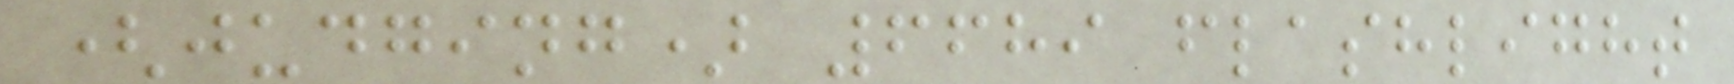(judging) 6689 flashlight
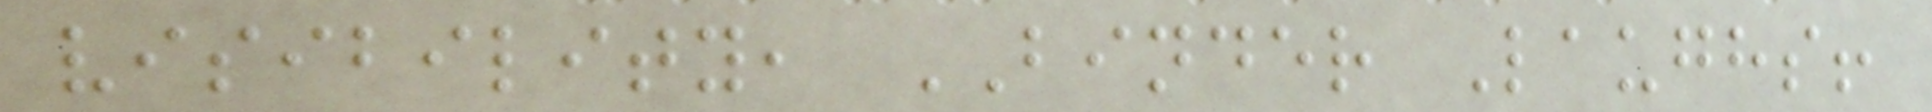visibility, BINDER Laughs!
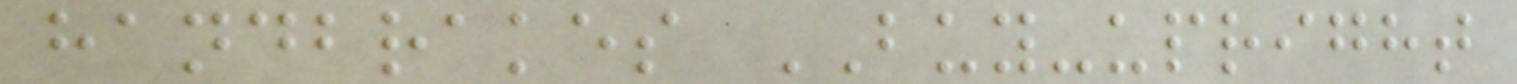handbrakes BUY-upright
